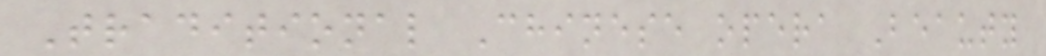Traditional Chinese opera Beauty
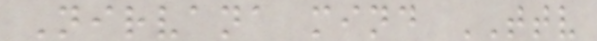Nirvana mind TTV
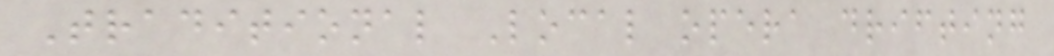Traditional Local opera drifting
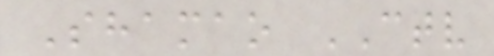Shamao CTV
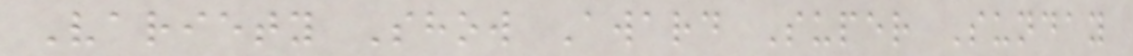Variety Show Award Super Sunday
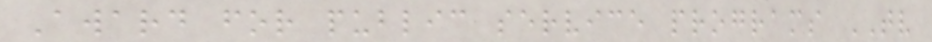Award for public service programs TV
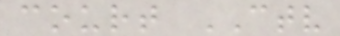court CTV
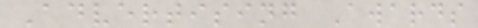Advertising Awards
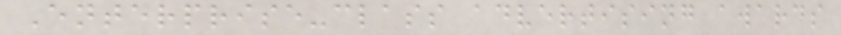Enterprise-class advertising awards
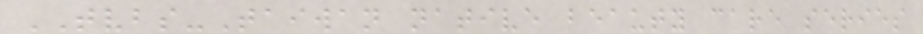TVBS-Taiwan native beauty care series
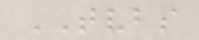TVBS
